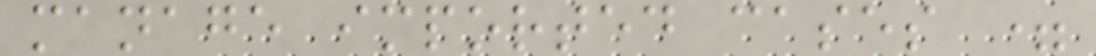manage imported cases =
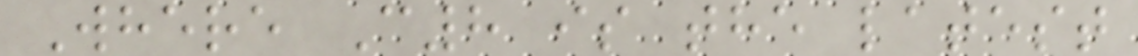Where C8 is the latest
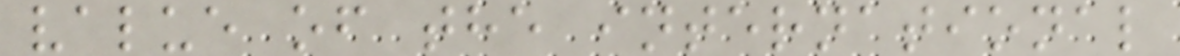value of the international
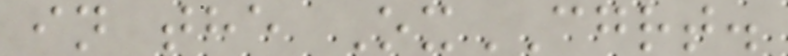in the OxCGRT.
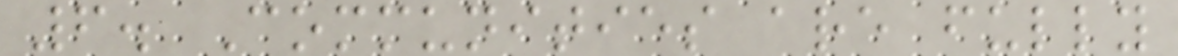6. Communities are fully
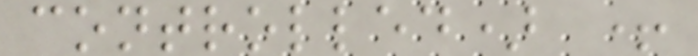controlled) +
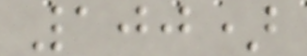100)
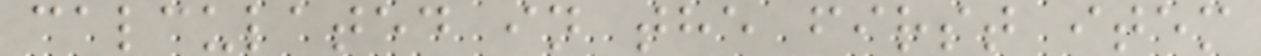calculated in the first item
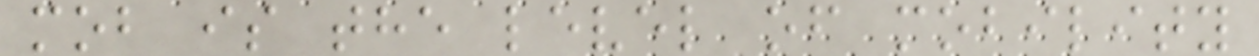mob is the level of mobility
